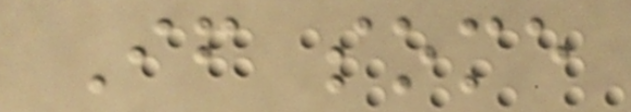If some
